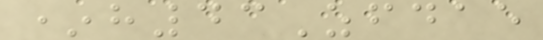*h43Zfdae
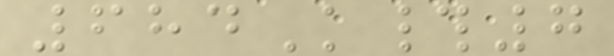684K#7
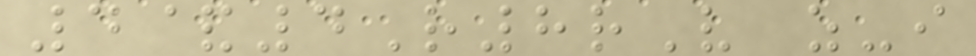4&4R8rV z-i
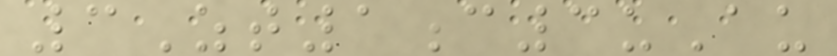3Zt1c3uAu
